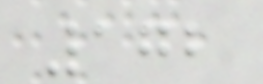172
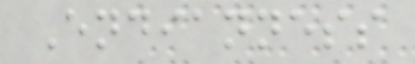Endianness
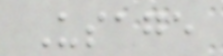Usage
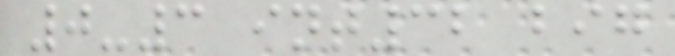0-3 int32 big
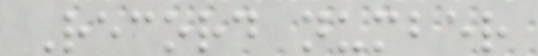Record number
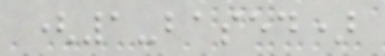(1-based)
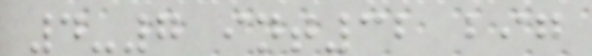4-7 int32 big
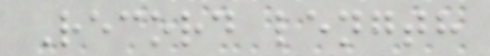Record length
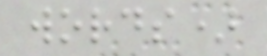words)
